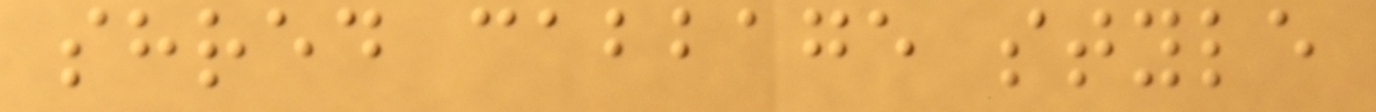shred cabbage style
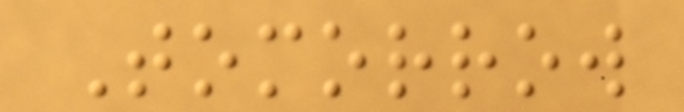Tomorrow
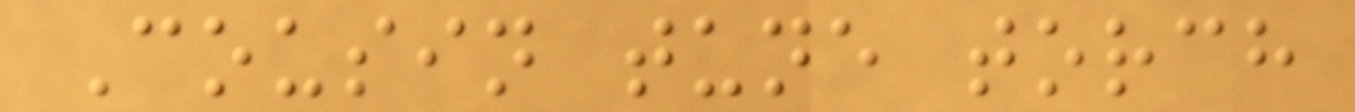Cousin tune torch
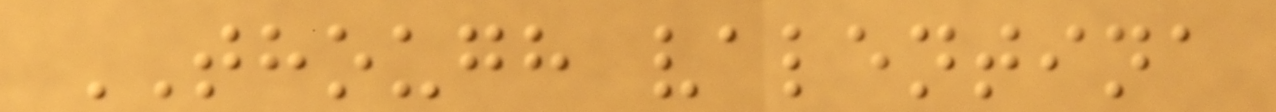THOUGH valentina
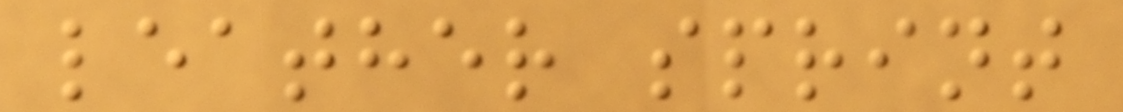leather sprint
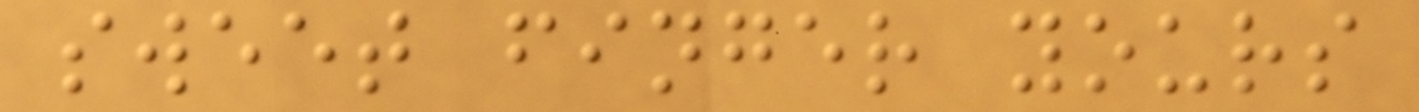sweet finger yours
